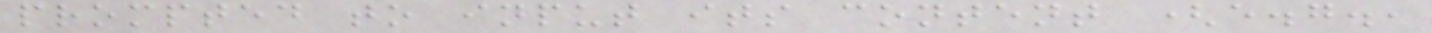prompted to input its content (e.g.,
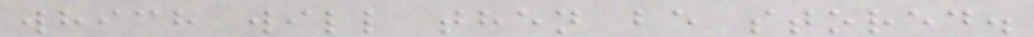which will then be stored.
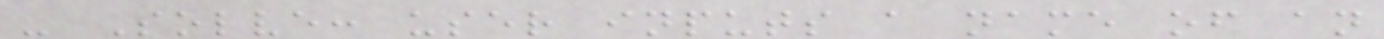- Solve: user inputs a name of an
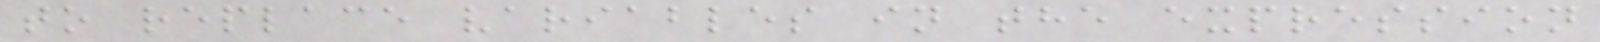to replace variables in the expression
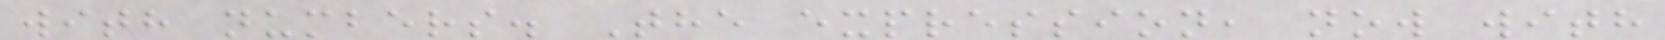with numbers. The expression, now with
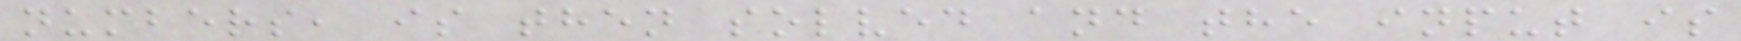numbers, is then solved and the input is
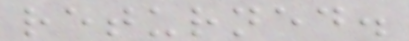returned.
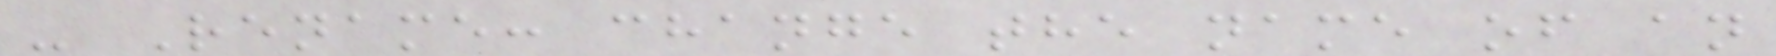- Rename: change the name of an
